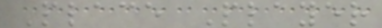Place Player
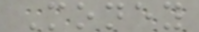Money
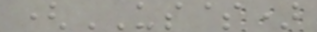(US$)
